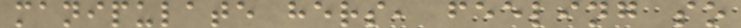manipulate hers, feeling so
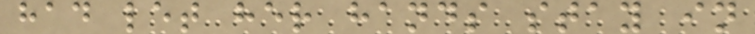had let her hands stay in
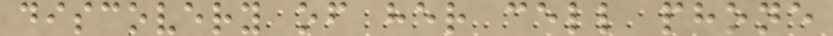discovery of her cell phone
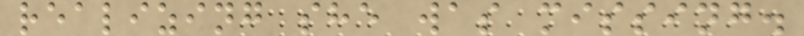realizing she was missing.
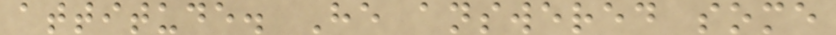attitude. He answered some
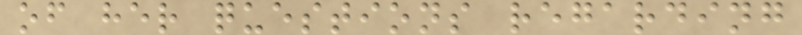of her questions regarding
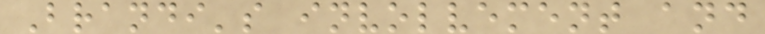Brandi's involvement and
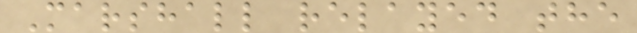Marshall relayed the
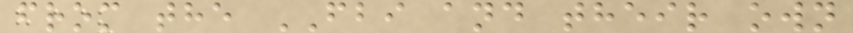from the FBI and their own
